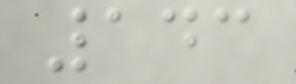143
